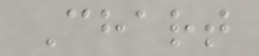Chart
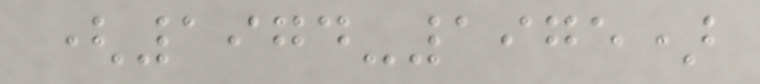(1974-1975)
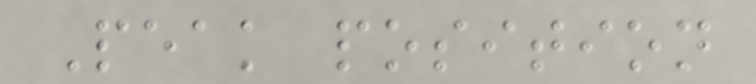Peak position
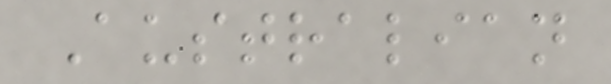Australian
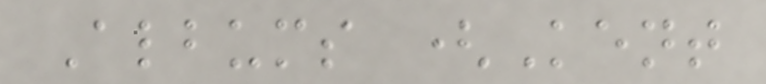Albums (Kent
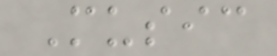Music
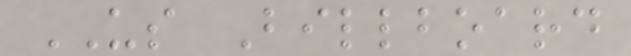US Billboard
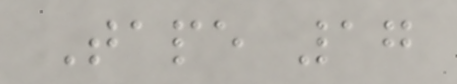Tape 17
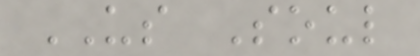US Soul
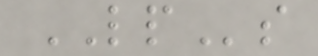LPs
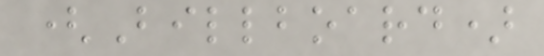(Billboard)
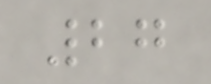27
